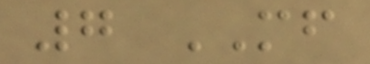7 MF
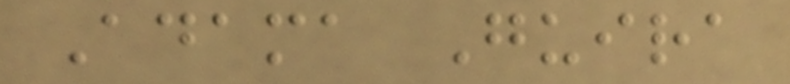Adama Guira
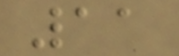11
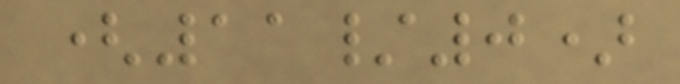(11/0)
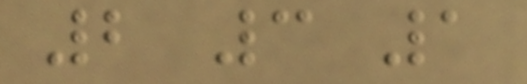2 3 1
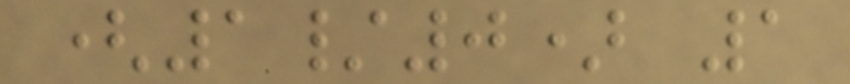(1/0) 1
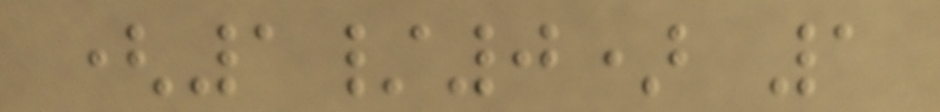(1/0) 1
